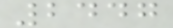2447
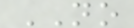NO
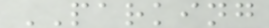PARKING
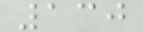130
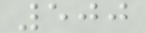500
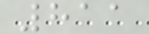811
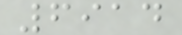6914
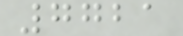7721
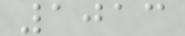1013
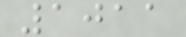1011
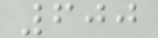600
